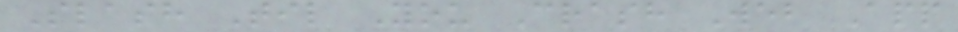Slash Til You Crash Web App
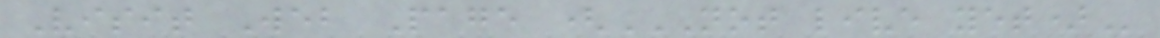Visit Web Page (NOT LIVE YET)
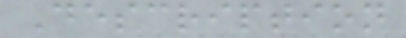Description
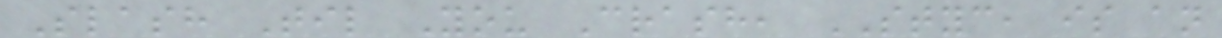Slash Til You Crash, STYC, is an
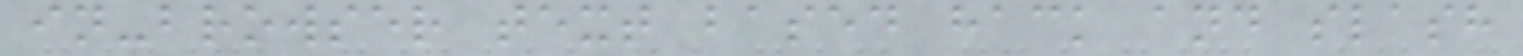in-browser text based hack and slash
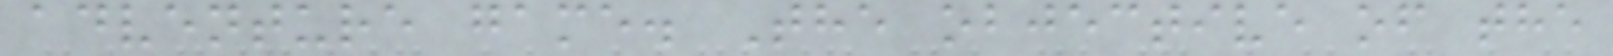adventure game. The objective of the
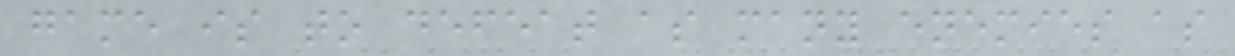game is to defeat as many enemies as
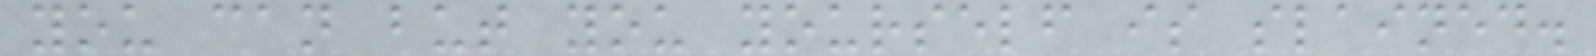you can but you yourself is slained.
